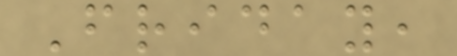Friday,
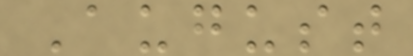August
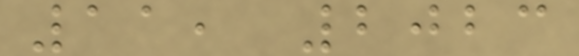11, 2023
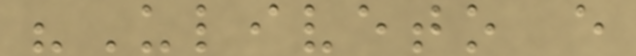"Uliveto e
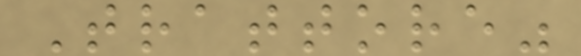Trattore"
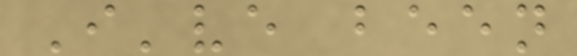I've been
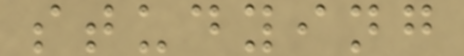studying
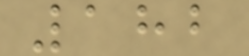182
